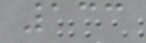133
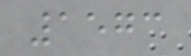1573
